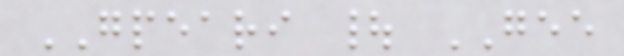GPEARI | GEE
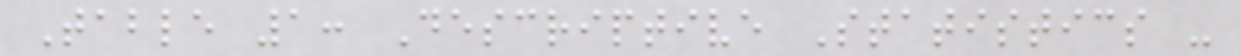Table 1: Descriptive Statistics -
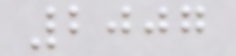2007
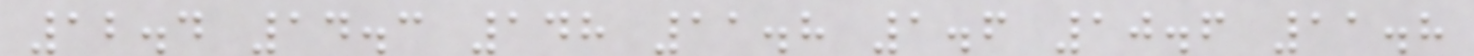12.4 14.3 148 11.8 1.6 10.6 11.8
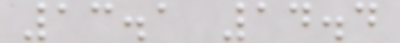13.1 14.4
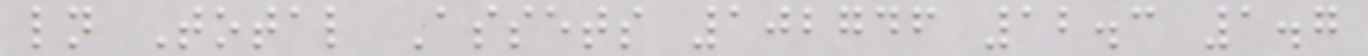ln Total Assets 102746 12.3 1.7
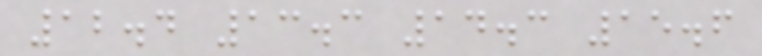12.4 13.3 14.3 15.6
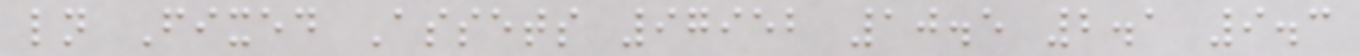ln Fixed Assets 97952 10.5 2.1 9.3
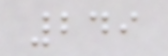249
